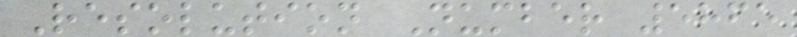Resolution Number 5865
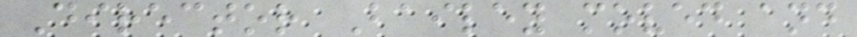Director Bailey moved and
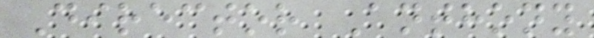Director Anthony
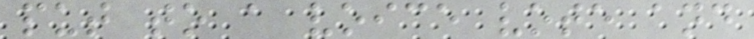put to a voice vote and
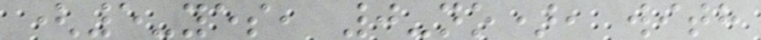(5-yes, 0-no), with
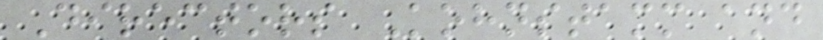Directors Kohnstamm and
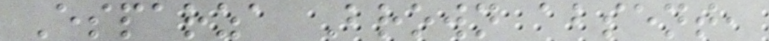Esparza Brown absent,
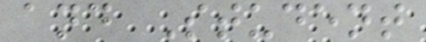and Student
